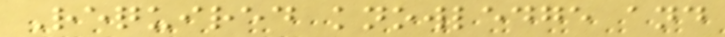Required knowledge and
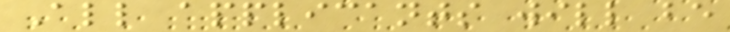All applicants will be
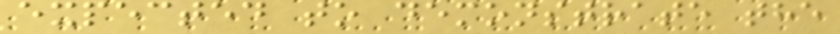expected to demonstrate the
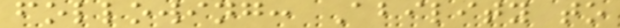following: Ability to
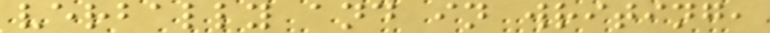verbally and in writing,
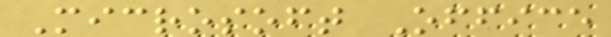Microsoft Office
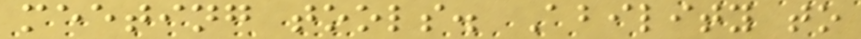meeting tools. Ability to
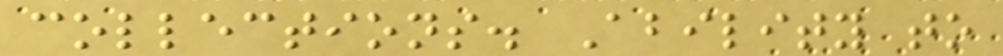collections. Ability to
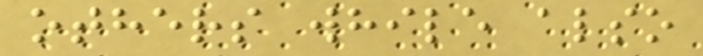others while also
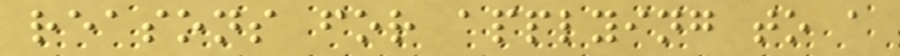reasons for applying to a
